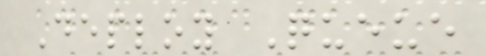Deploy Queue
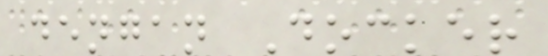dengan Docker
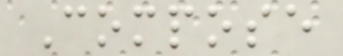Compose
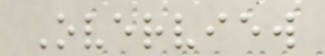Overview
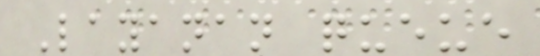Layanan queue
